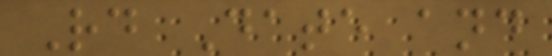Rd Date and
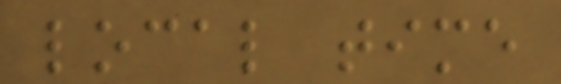local time
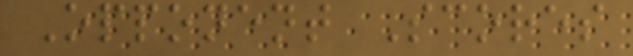Opponent Scores
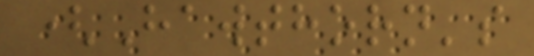(Hawthorn's
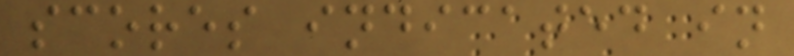scores indicated in
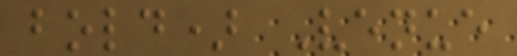bold) Venue
